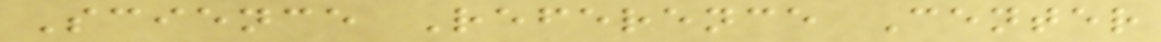Science Reference Center
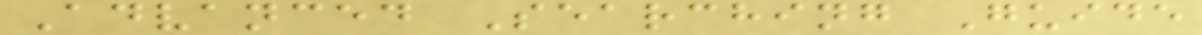Advanced Searching Guide
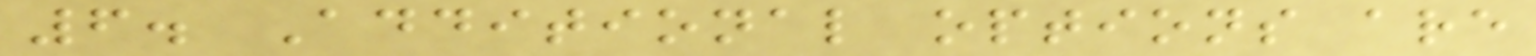6. Additional options are
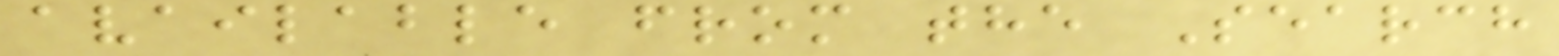available from the Search
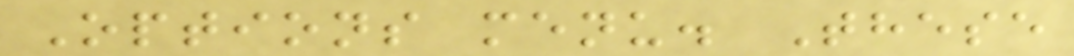Options menu. These
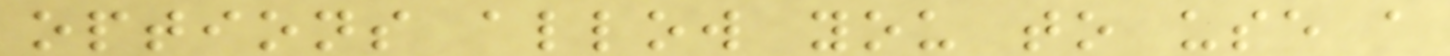options allow you to use a
